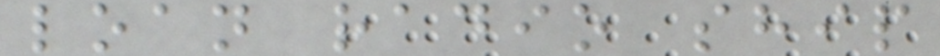loan radio ship
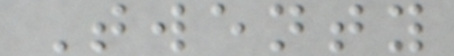Twenty
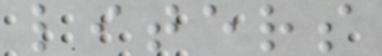liters
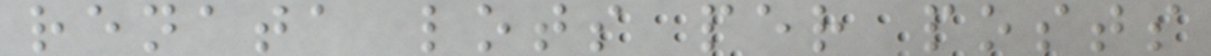renata lots per posts
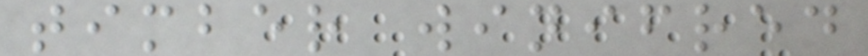timber winifred
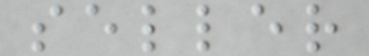seller
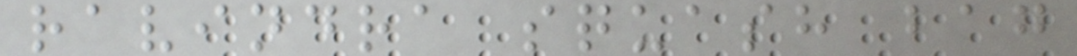ravindra squash bag
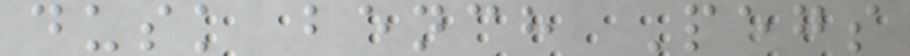dusk bench Pegs
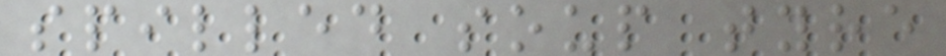spilled soup tyre
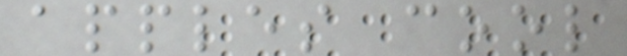apples cool
